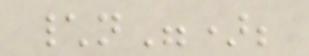\n");
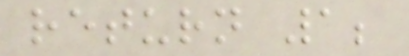return 1;
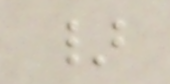}
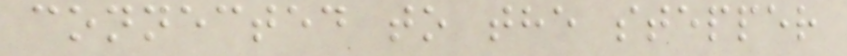connected to the stepper
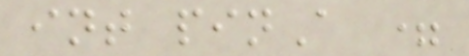int pinA =
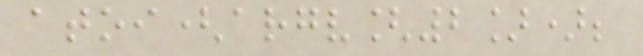atoi(argv[2]);
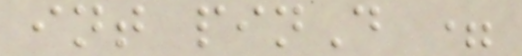int pinD =
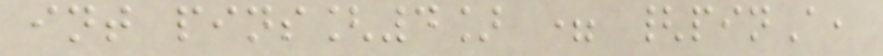int pins[4] = {pinA,
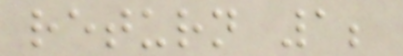return 1;
